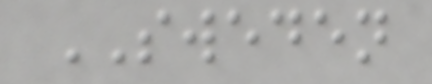SWEDEN
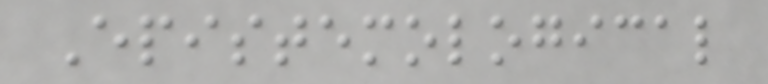Epistemological
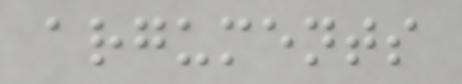arguments
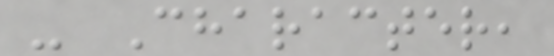- Character,
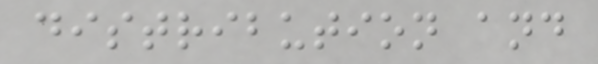distribution and
